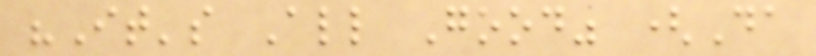"It's All Good" (Da
